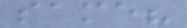same?
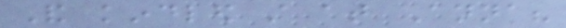And kindled still at Anna?
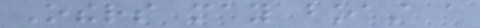Others may boast a
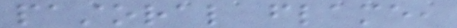pastoral flame,
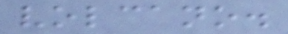volcano.
